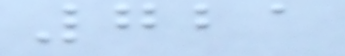721
